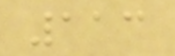113
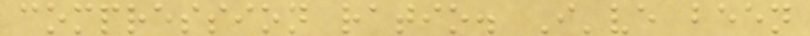compression ratio. I've been
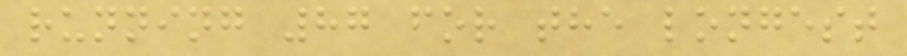running 87 for the longest
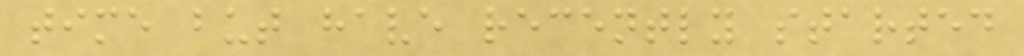time but have recently started
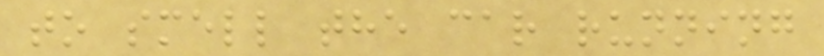to smell the car running
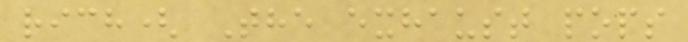rich( The exhaust pops
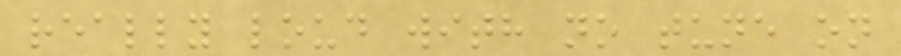really loud with no tune on
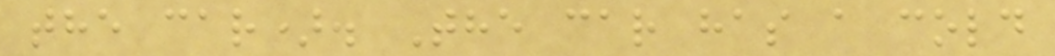the car). The car has a cold
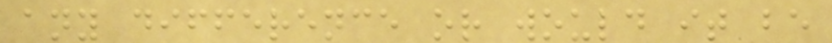any difference or would it be
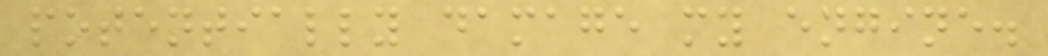potentially damage my engine.
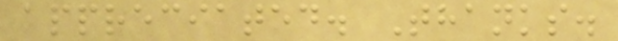appreciated. Thanks.
